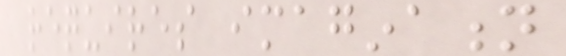requires imagination
